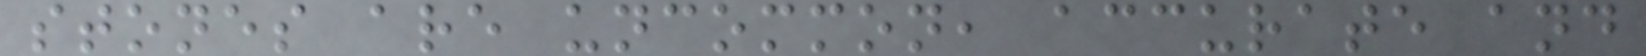stones are uncommon, accurate and
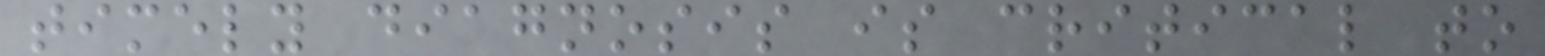timely diagnosis is critical to
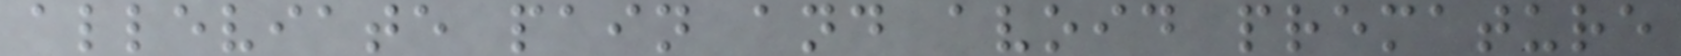alleviate pain and avoid premature
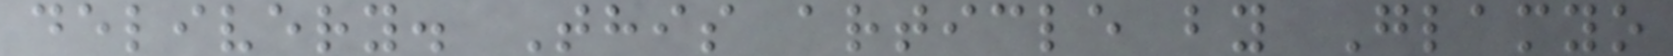delivery. This article by Glamyo
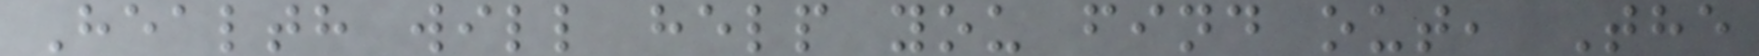Health will help you find out, The
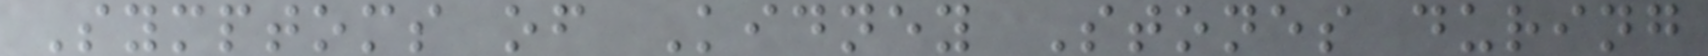Symptoms of Kidney Stones during
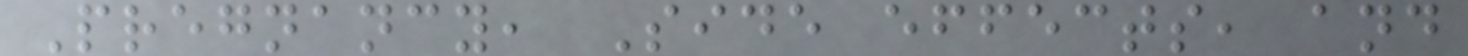Pregnancy, Side effects, and
